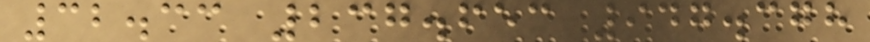32.33 237.653 947.378
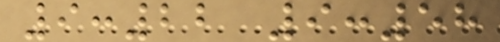9:22 9:58
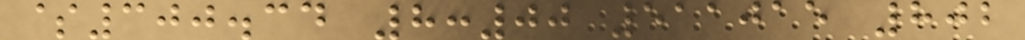$300.34 8:00 511015 802
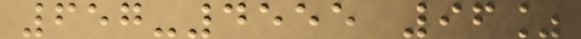657-4555 96%
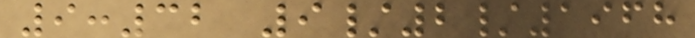9:32 9/2/1968
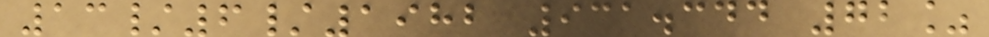13/6/1982 931.344 72%
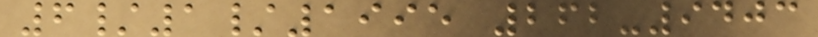6/1/1995 262-9403
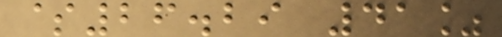$26.29 41%
